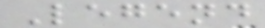Legend
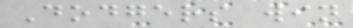Dodgers win
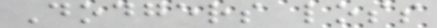Dodgers loss
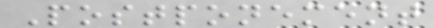Postponement
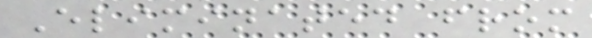Eliminated from
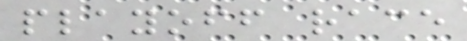playoff race
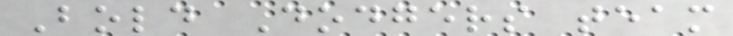Bold Dodgers team
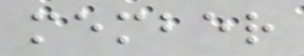member
